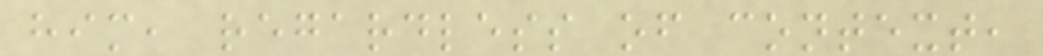him, regardless of context,
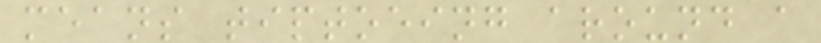means tiptoeing around a
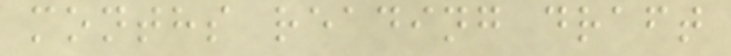months reading draft
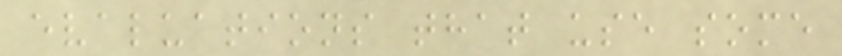evaluations that use some
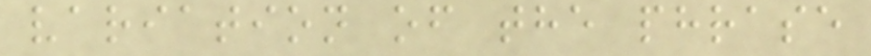variation of the phrase
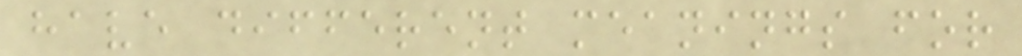have different meanings for
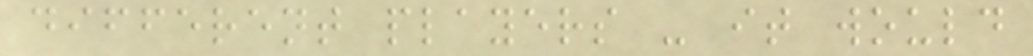different players - it would
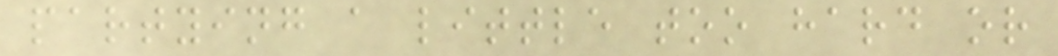partying a little too hard or
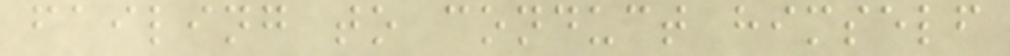failing to conduct himself
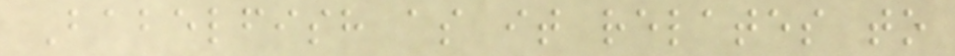Babelfish as it relates to
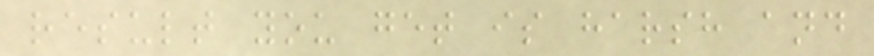result you get is harsh and
